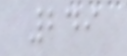249
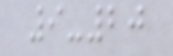9-20
